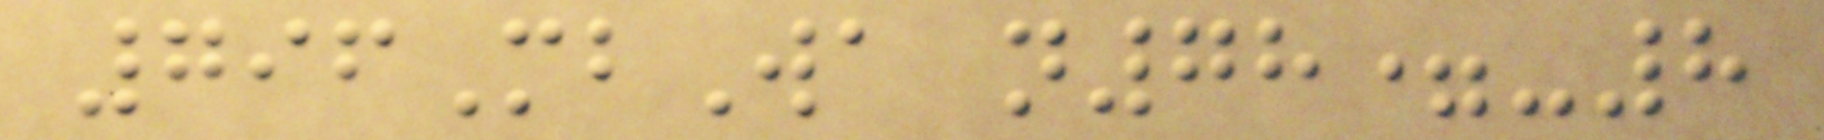796MbWa n78=-8
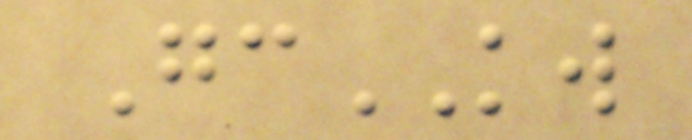GcKW
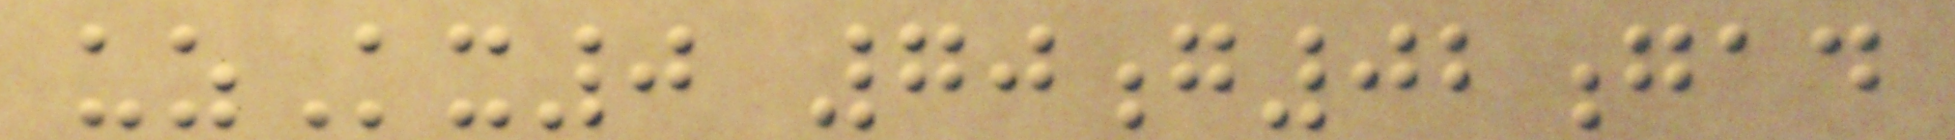uzKx0 70g02gad
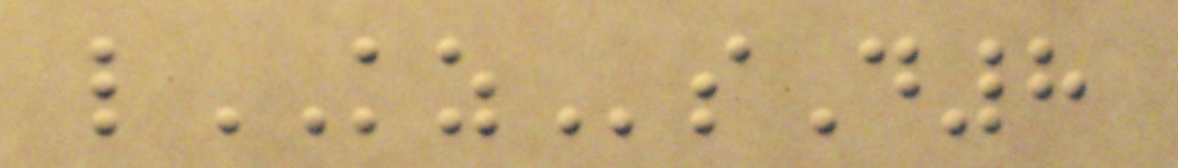lKZsD8
